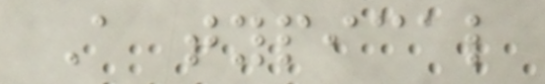A typical
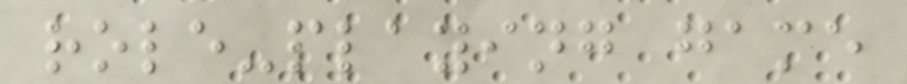role-playing game
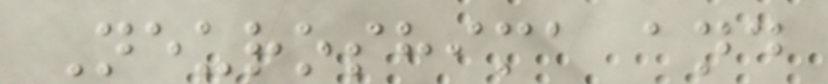Neuroshima and
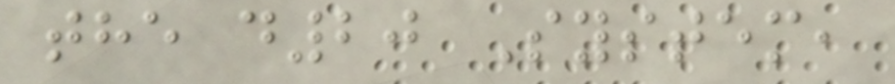the d20 System,
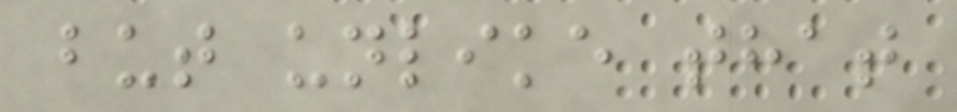but unlike that
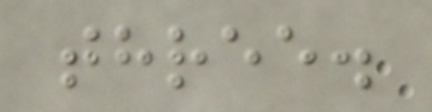three.
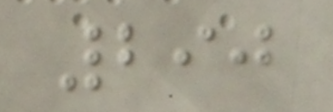290
